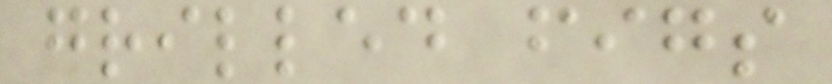grilled figs
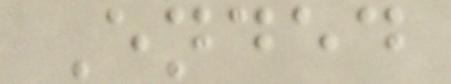Ended
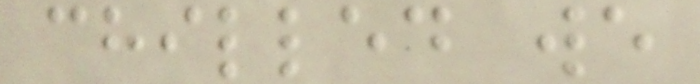chilled we
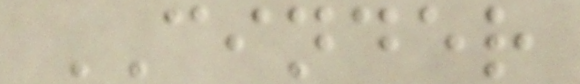CINDER
